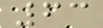63
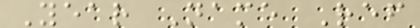Year Name Ref
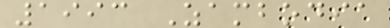1993 Zambodia
